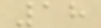18
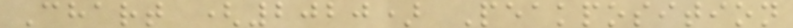Chart (2020) Peakposition
